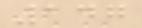147
